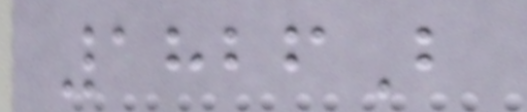1826B
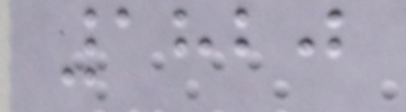1820
